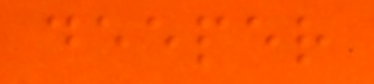deeper
